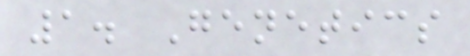1. Genetics
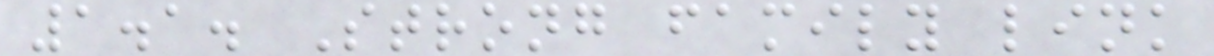1.1. Strong family link
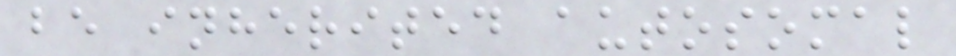be inherited autosomal
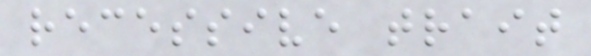recessive trait
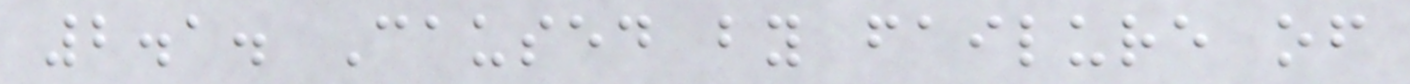2.1. Caused by failure of
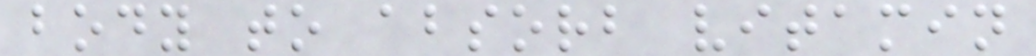body to absorb vitamin
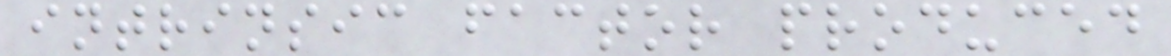intrinsic factor produced
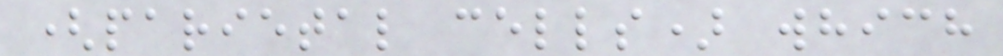(parietal cells) which
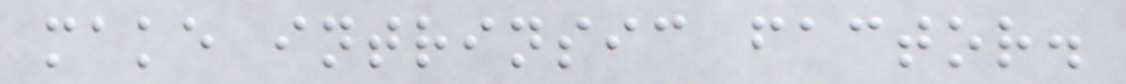make intrinsic factor.
